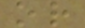or
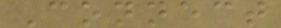Connect
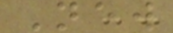New
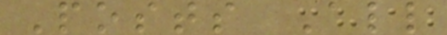Posts All
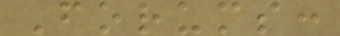Forums:
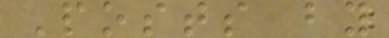Posts by
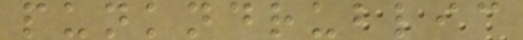punkndrublic
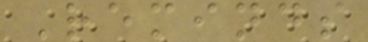Reminds
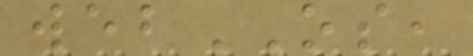webOS,
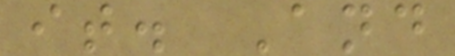it. And
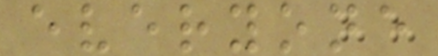everyone
